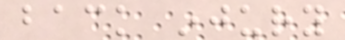back injury
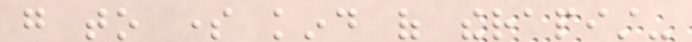go to some kind of therapist-
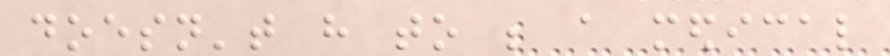doesn't have to be a medical
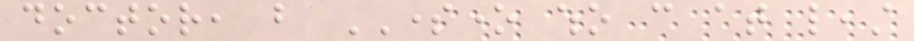doctor, but SOMEONE who can at least
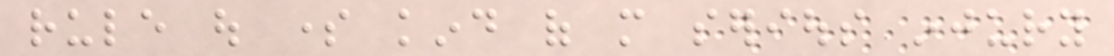rule out some kind of more serious injury
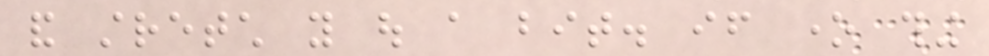and stretch you out a bit. if one thing
